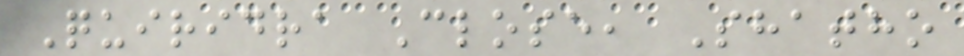Quiridra Close, Shatho
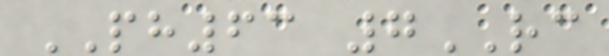PH63 7RC
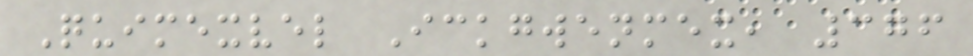Quimexvel Ickgwenmex, 376
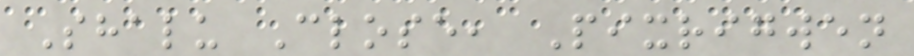Shalu Close, Pixrigwen
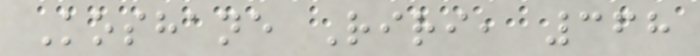Koshane Riri, 368
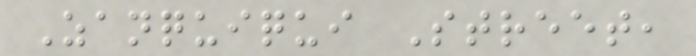Zanquiqui Street,
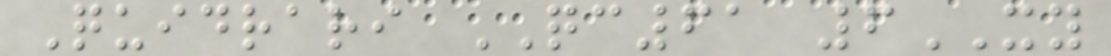Quidrari QC61 6XY
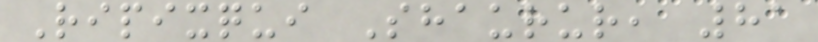Ripixqui Shaurur, 81
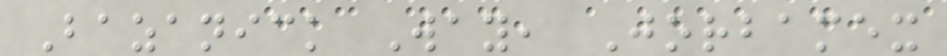Bazanick Way, Jorbamex
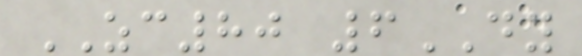ZC80 6DY
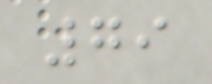79
